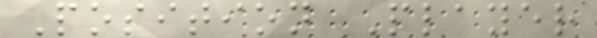Position Player
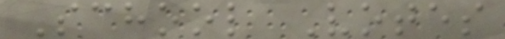School Votes
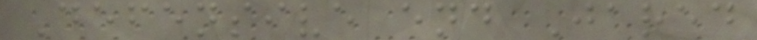Defensive end Jared
